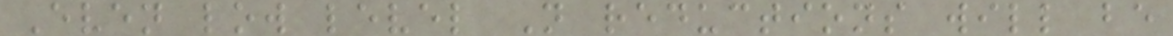Even low level N reductions will be
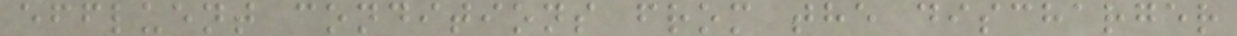effluent conditions from the discharger
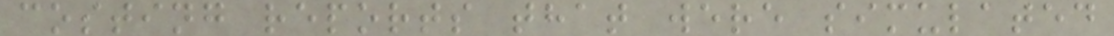costing reports that were simulated
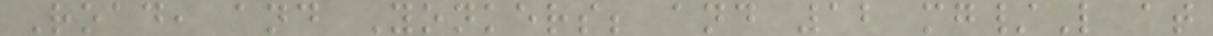Road, and Yonkers; and 12 mg/L at
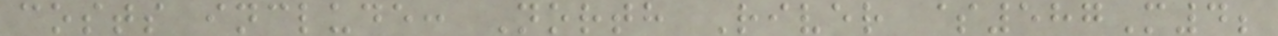costs include: North River $587M4;
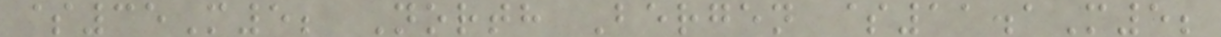$35M5; North Bergen $11.1M5;
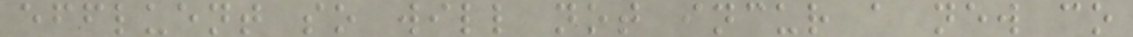effluent so will not incur a new co
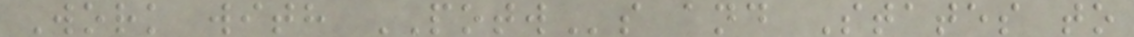Work with POTWs and States to
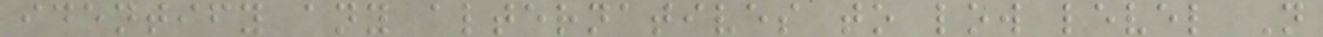identify any alternatives to low level N
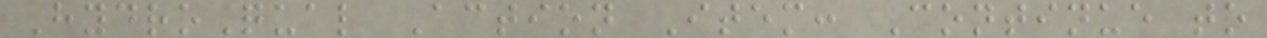HydroQual Action Item: Continue to
